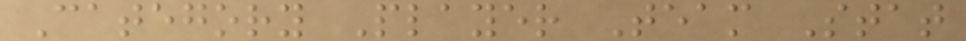Category Player Team Stat
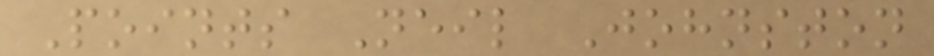Points Neil Johnston
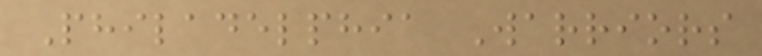Philadelphia Warriors
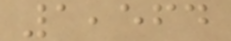1,564
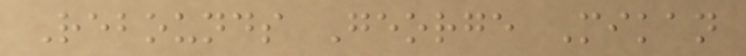Rebounds George Mikan
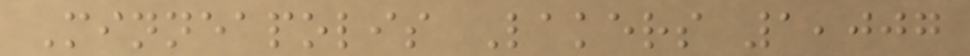Minneapolis Lakers 1,007
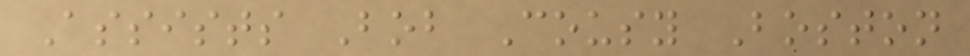Assists Bob Cousy Boston
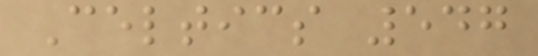Celtics 547
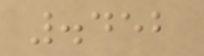.452
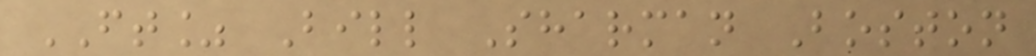FT% Bill Sharman Boston
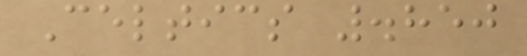Celtics .850
